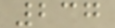237
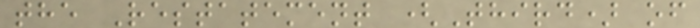the Restatement (Third) of
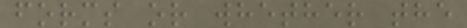forms or whether the
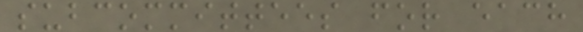subcommittees for each
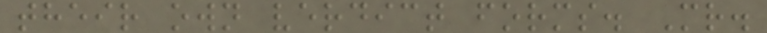their own verdict forms. Mr.
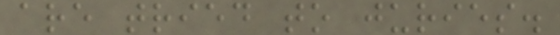are tried to juries.
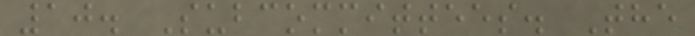10. Subcommittees. The
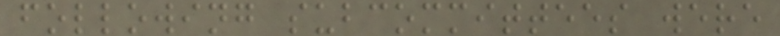following subcommittees were
